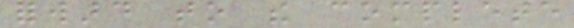forward to the complete
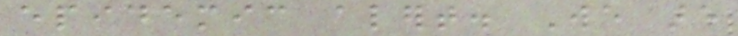epidemic alert. We are
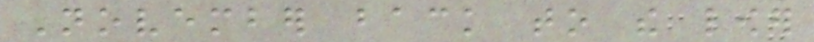November back to the lower
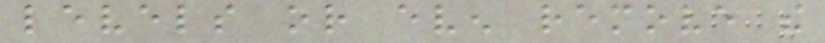levels or even remove the
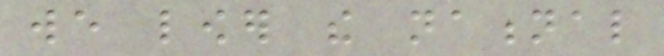we lower the national
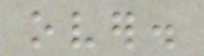over.
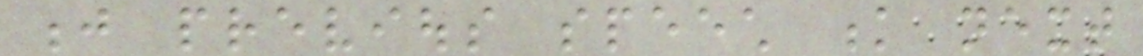j previous speech k next
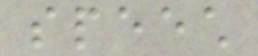speech
